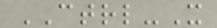CTRL-X
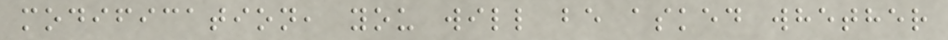modification, you will be asked whether
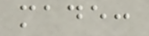made:
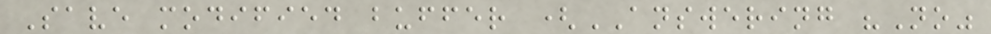Save modified buffer (ANSWERING "No"
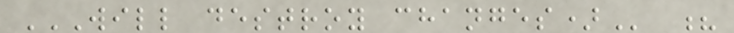WILL DESTROY CHANGES) ?
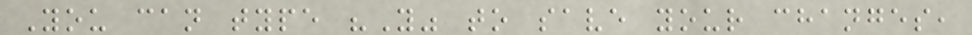You can type "Y" to save your changes,
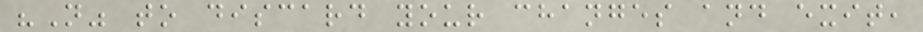"N" to discard your changes and exit,
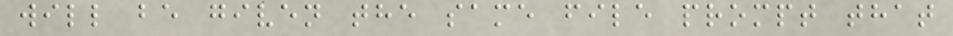will be given the same file prompt that
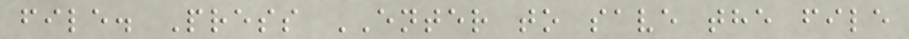file. Press ENTER to save the file
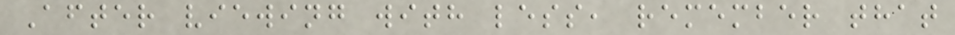After viewing with less, remember that
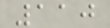110
